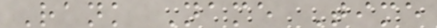Rank Name Time
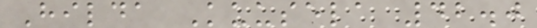Hilda Kuusela 42.0
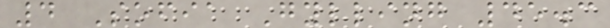4 Sofia Gylling 45.3
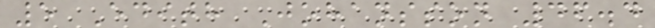5 Edith Johansson 46.4
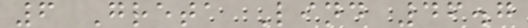6 Greta Lind 46.7
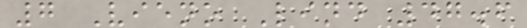7 Vieno Lind 47.6
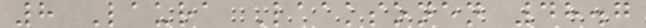8 Laura Laaksonen 48.7
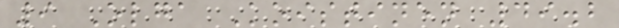9 Olga Koistinen 49.2
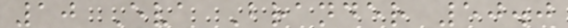10 Eva Brander 50.0
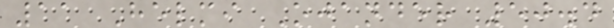11 Helmi Ojander 50.4
